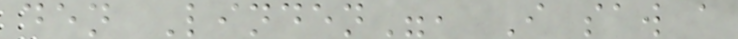den Linden", I saw a
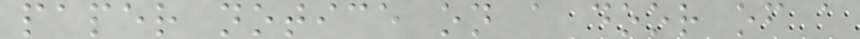paper notice on a door of a
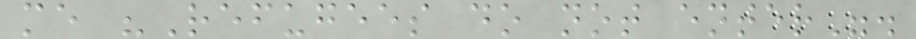me "Refugees do not enter".
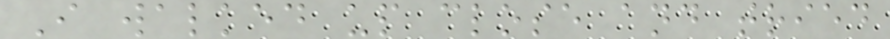I walked up close and tried
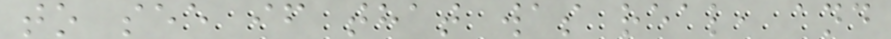to see if that was real, and
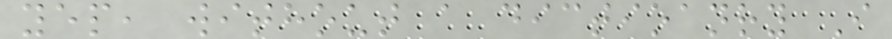yep, without a dictioanry I
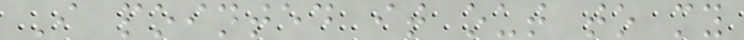I pointed it out to my
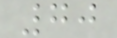70
